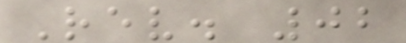Rev. 02
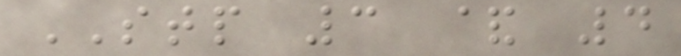STP 3 & 4
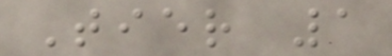Tier 1
